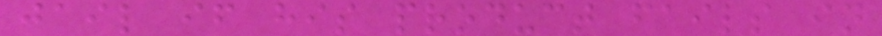jail if his product fails in
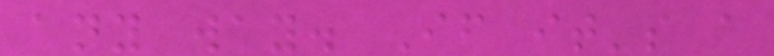any way. If it's a
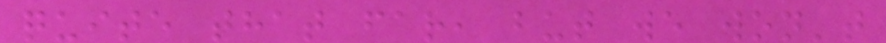quite that far, but we won't
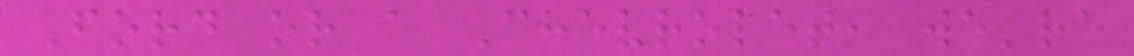Ford or a Chevrolet, we're
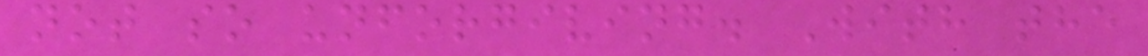not so unforgiving. With the
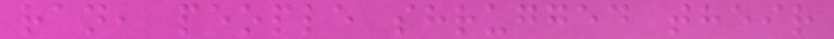ran, people shrugged their
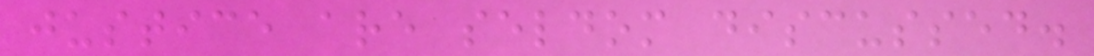justice are seldom discussed.
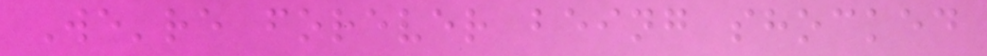We're forever being shocked
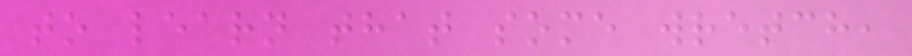to learn that some wretch,
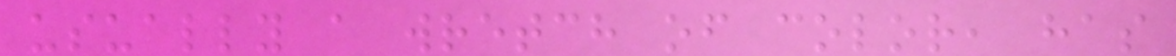usually a wretch of color, has
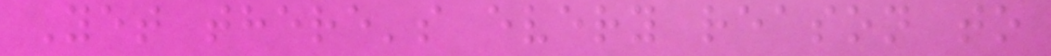Yet there's every reason to
